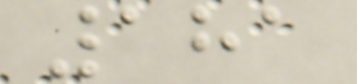181
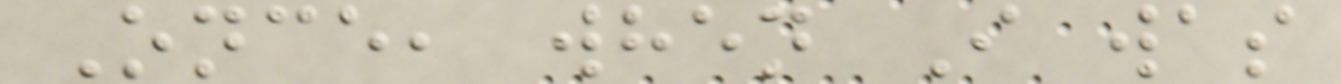Once, when I was
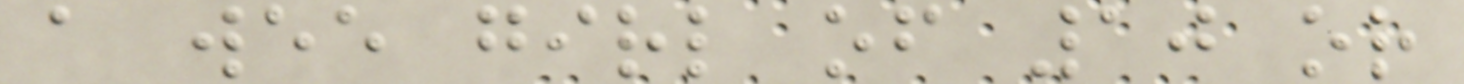a wee girl of 10 or
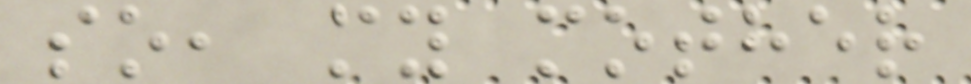so, my mother
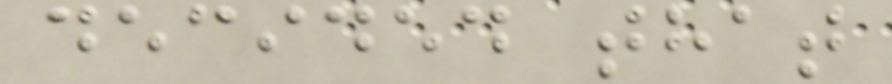decided that
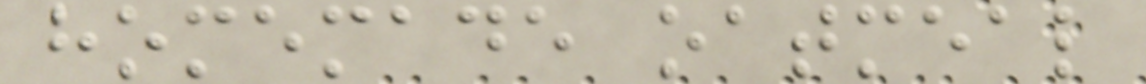homemade oatmeal
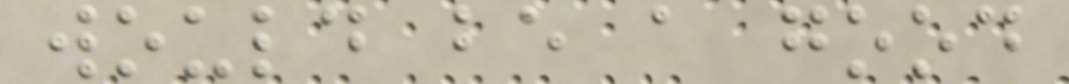would be a good
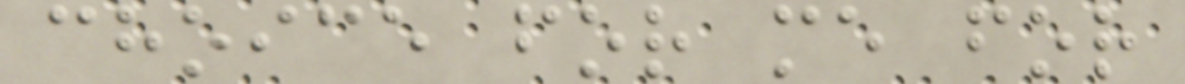choice for me for
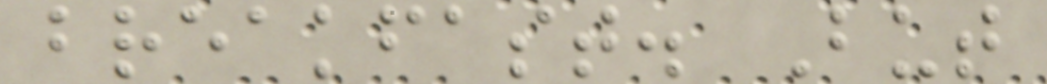breakfast. But
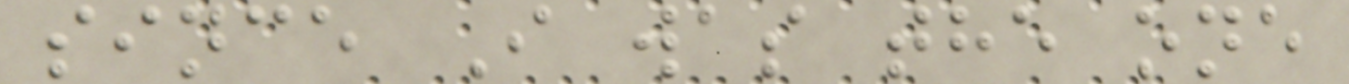since I was the one
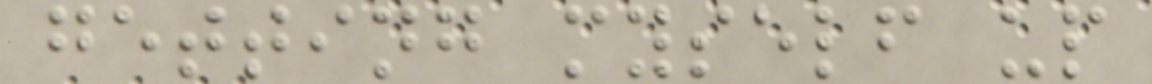getting myself up
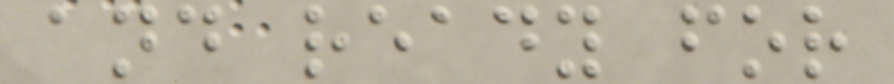and ready for
